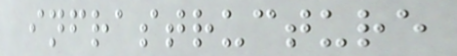infrastructure
